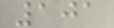101
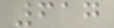617
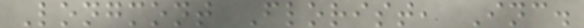Longmont Florist, Inc.
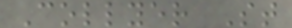Collyer St
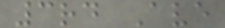3rd Ave
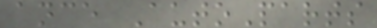ance AutoParts
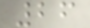26
